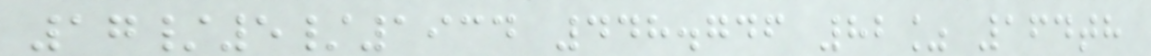17/5/1934 448.746 82% 164th
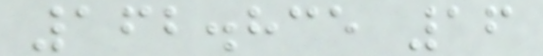162.835 16
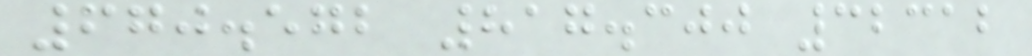670.572 817.300 32312
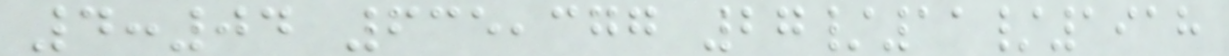4:04 635,377 27/11/1918
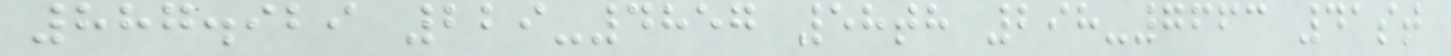887.929 229-4857 58th 298-7663 41st
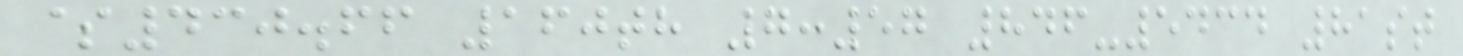$430.66 160th 7:57 846-5434 81st
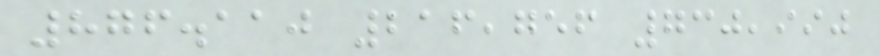876.110 216,756 730,990
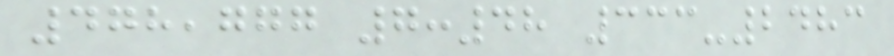478,777 7:48 333-2483
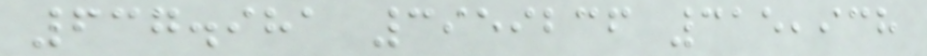637.981 3959236 315,938
